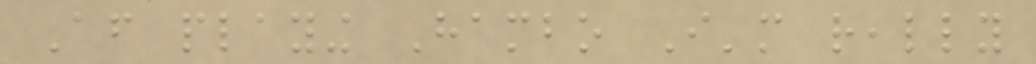After playing Hambo I'm really
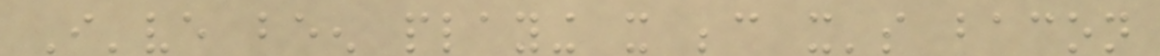I've been playing it because it's bacon
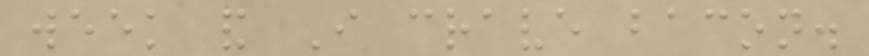week and I crave bacon.
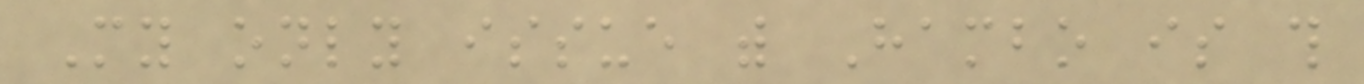My only issue with Hambo is this
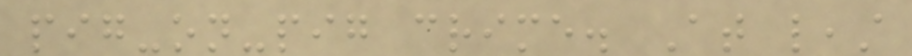pig-on-pig crime. At least
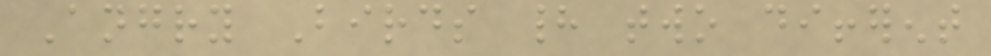Angry Birds had two different
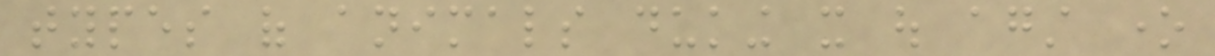types of animals duking it out against one
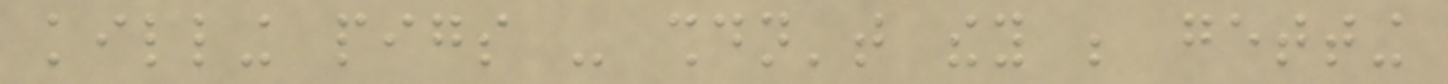killing pigs - shouldn't they be getting
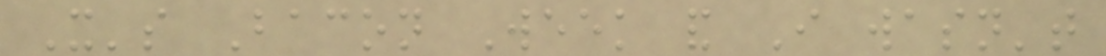It's Bacon Week and I wasn't
